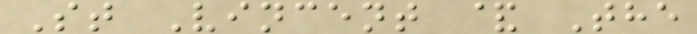St Vincent & The
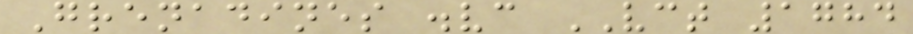Grenadines .vc VCT 1784
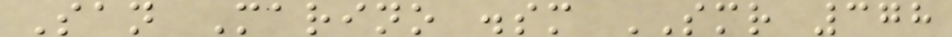San Marino .sm SMR 378
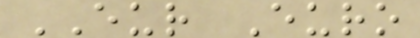EUR Euro
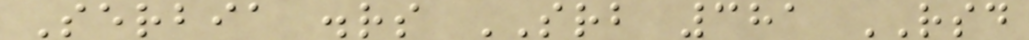Serbia .rs SRB 381 RSD
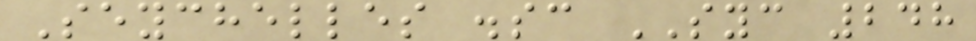Seychelles .sc SYC 248
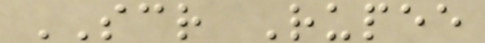SCR Rupee
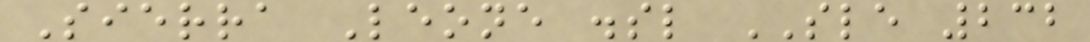Sierra Leone .sl SLE 232
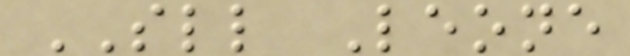SLL Leone
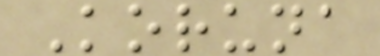Koruna
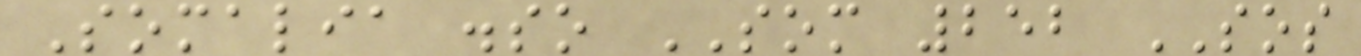Somalia .so SOM 252 SOS
